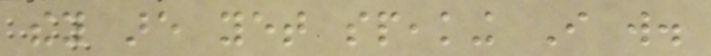they are yet speaking I will.
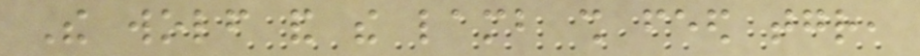The wolf and the lamb shall feed together,
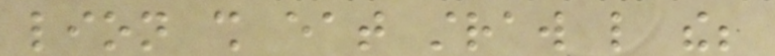lion shall eat straw like the;
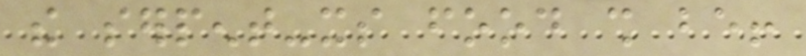the serpent-its food shall be!
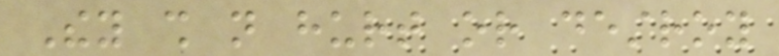They shall not hurt or destroy
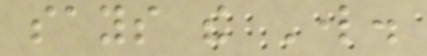says the Lord.
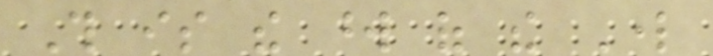This is the word of the Lord
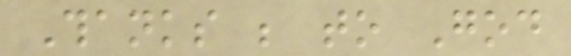Thanks be to God
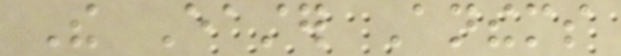The Easter Anthems
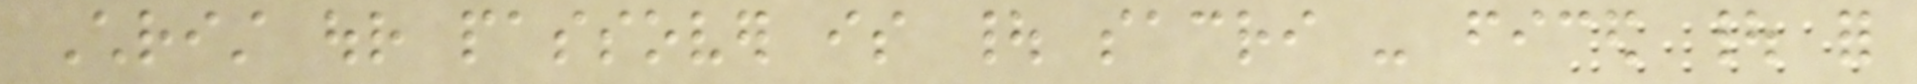Christ our passover is | sacri - ficed | for
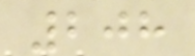208
